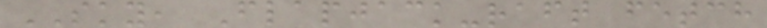SKY, Flapjack-raft fetch
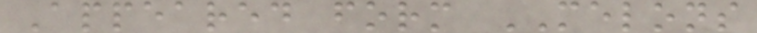Appeared form MELONS
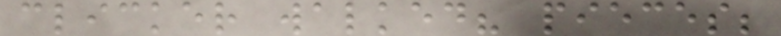clicker walked? pieces;
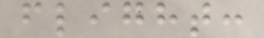flight:
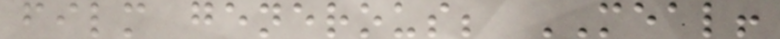film generous; MEAL!
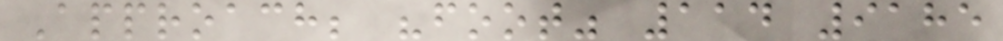Approach; "foot" 114 9185
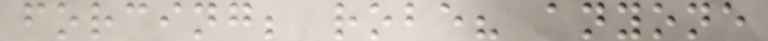forcing; robe? anyone
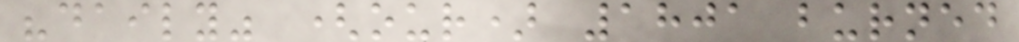"daily" (our) 1801 burned
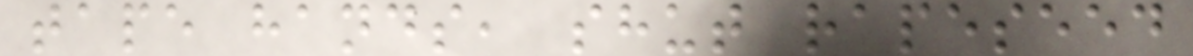tape hands, shut rapeseed
